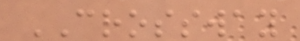CROSSWAY
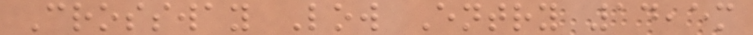Crossway Low Entry 14,5m
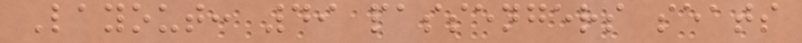Layout: 49 passengers seats
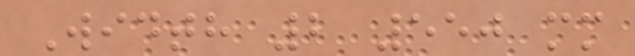Width 2 550 mm
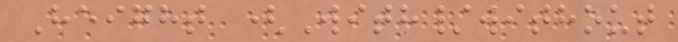Height (With/without
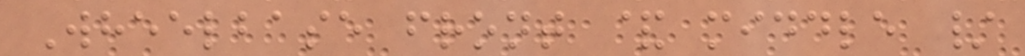Wheelbase front & middle /
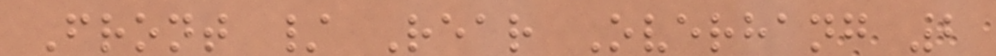Front / Rear Overhang 2
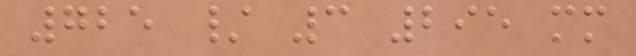725 / 3 295 mm
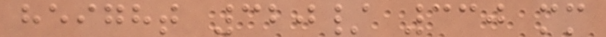height 320/ 330 mm
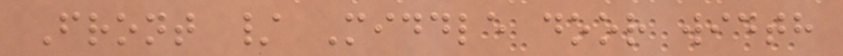Front / Middle door width
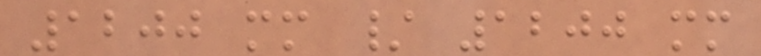1200 mm / 1200 mm
